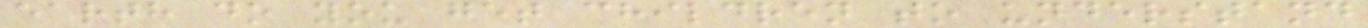earth do you get children to understand
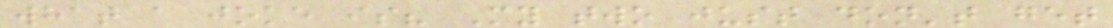what a joke is? My two just don't get
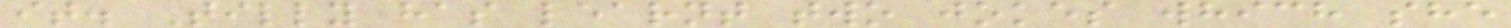it. Tilly has learnt two jokes which she
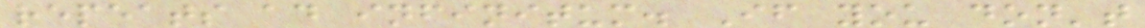repeats ad infinitum. If you don't
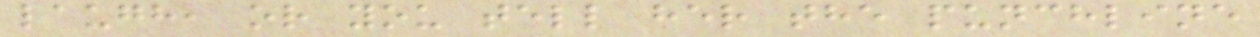laugh, or you tell her the punchline
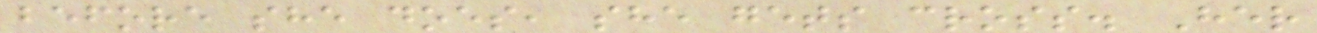before she does, she gets cross. Her
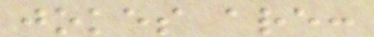jokes are:
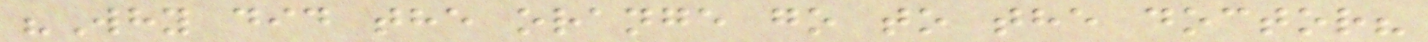"Why did the orange go to the doctor?
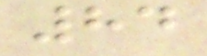84
